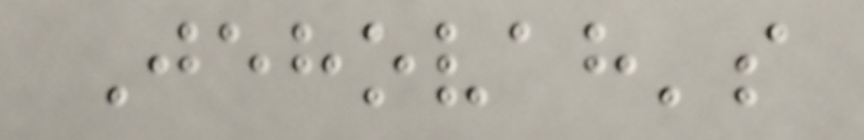Jehovah's
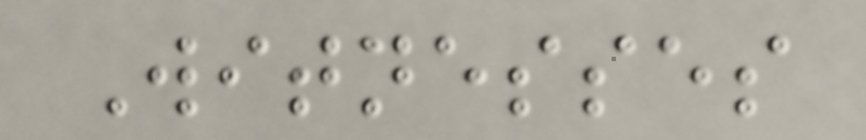Witnesses
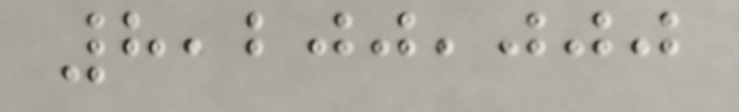8,200,000
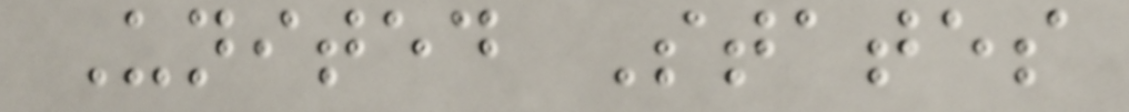United States
